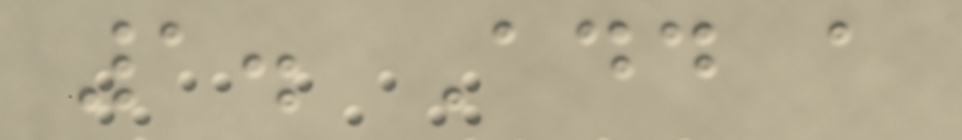1. Add a
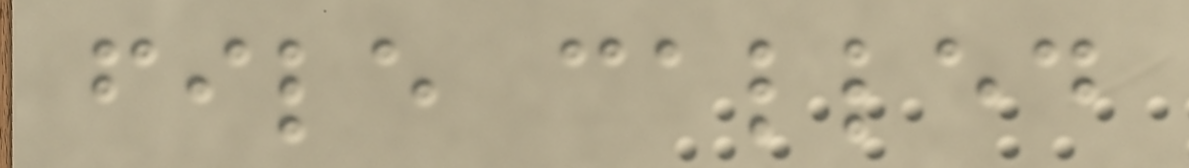file called
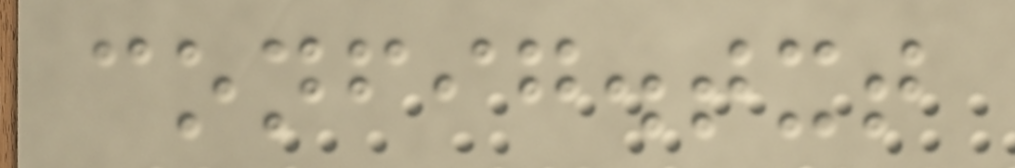config.txt
